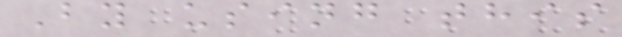By using this
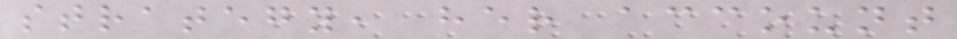strategy, her account
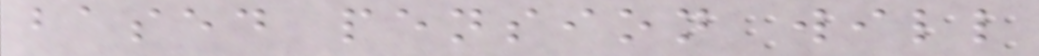based pension will
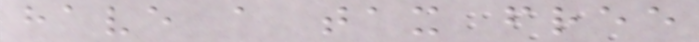have a tax free
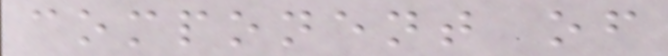component of
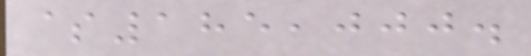$185,000.
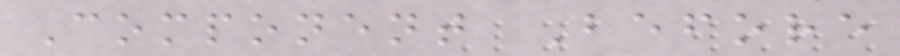Component Before
